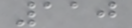110
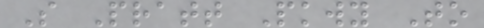S Pratt Pkwy To
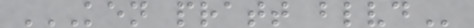KEN PRATT BLVD
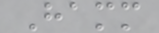Hamm
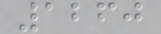1260
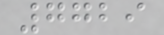7729
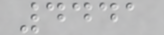4441
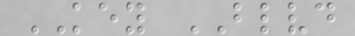KEY BLVD
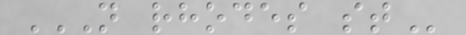N RHODES ST
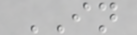IN
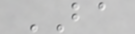BA
